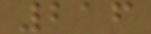216
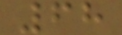68
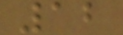12
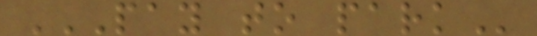PAY TO PARK
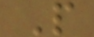P
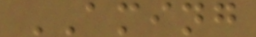AMING
